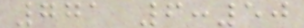771 6:50
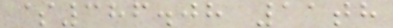$386.08 11th
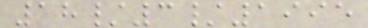18/3/1995
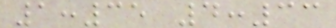1:35 4:33
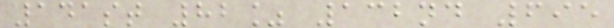141st 82% 132nd 695
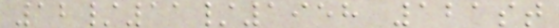12/11/1958 121st
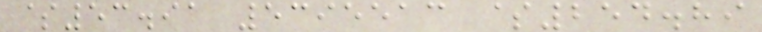$53.91 5395513 $254.89
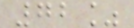72%
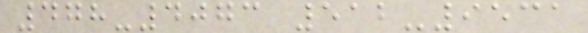478-4073 512-9531
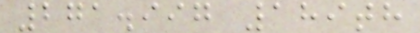271.997 189th
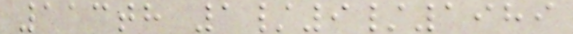113th 1/9/1989
